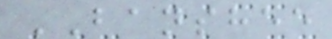BANSHEE
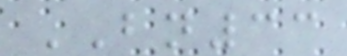BN33
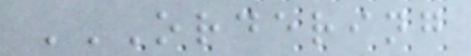ORDERING
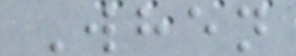When
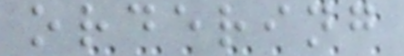ordering
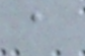a
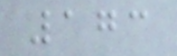173
